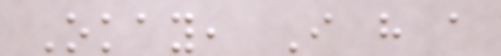Okay, I have a
